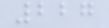227
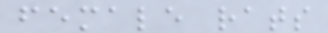female rats
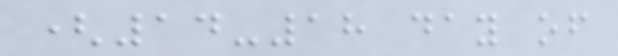(14-18 day of
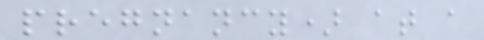pregnancy) at a
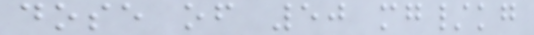dose of 50 mg/kg
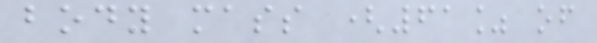body mass (61% of
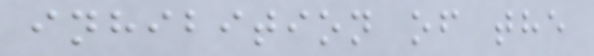inhibition of the
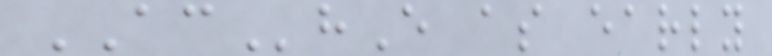AChE as early
